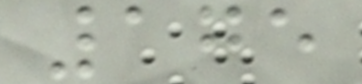175
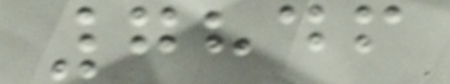7846
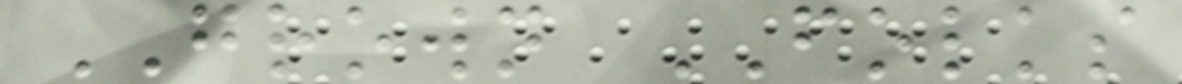GROWN FOLKS
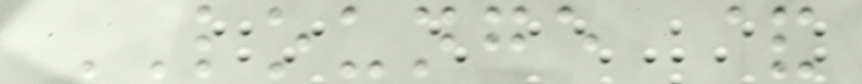LOUNGE &
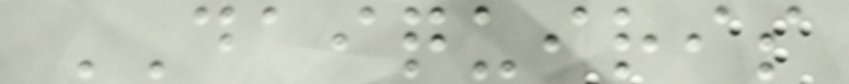DAIQUIRIS
